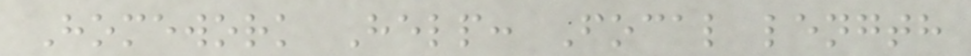Homework Help: Focal length
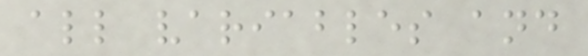all variables and
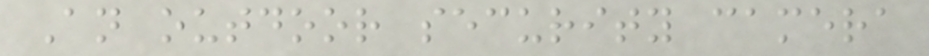An outdoor security camera
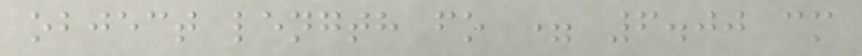object length fo = 6.00 cm
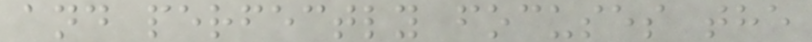and perfectly focuses the
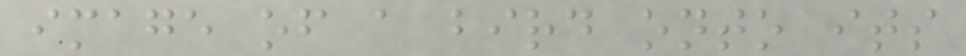image of a bird onto its
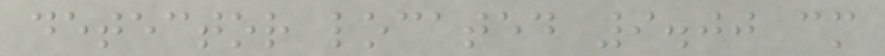detector located 9.00 cm
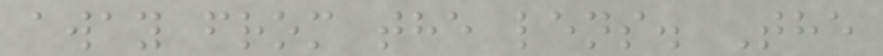away from the lens. The
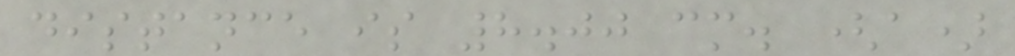distance is 8.00 cm. (a)
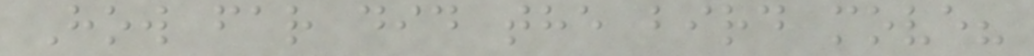How far did the bird move?
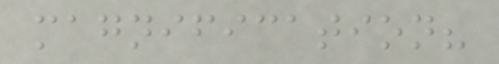magnification?
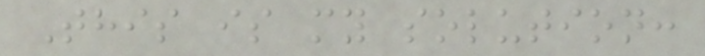This is my solution:
